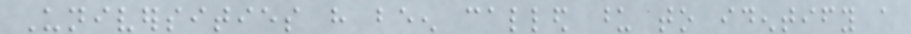Universities have been called upon to identify a
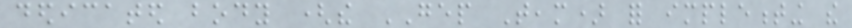dedicated body (the GEP Team) for implementing the
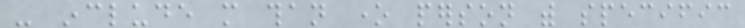- include more than one person with specific
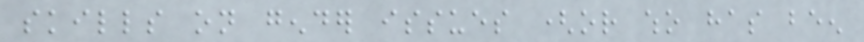skills on gender issues (or who has been
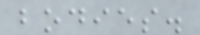bodies.
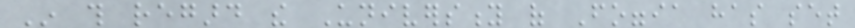In this regard the University of Foggia has set
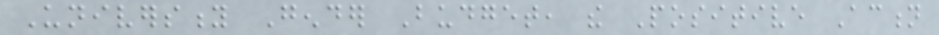University Gender Budget, the Positive Action
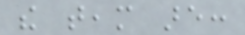the team are:
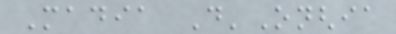Madia D'Onghia
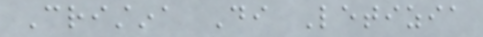Cristina Di Letizia
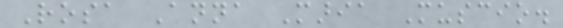Rosa Anna Maria Muscio.
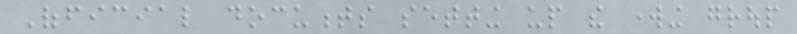Official documents setting up the working group
